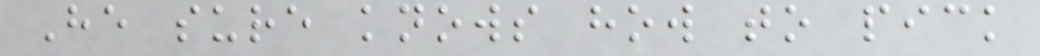He sure knows how to pick
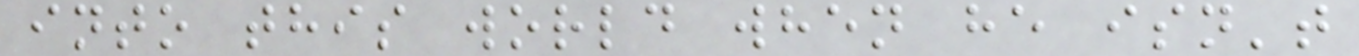into this world when he isn't
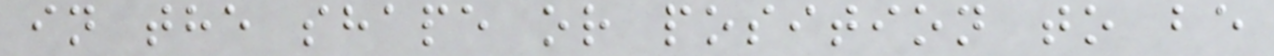in the shape or position to be
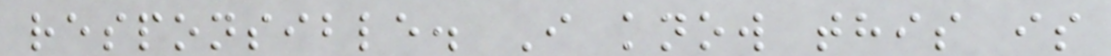responsible. I know this is
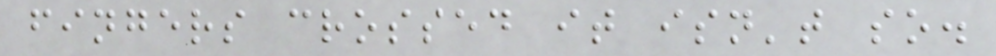fingers crossed it isn't so.
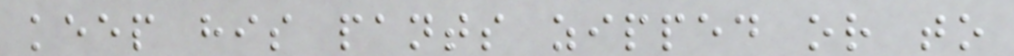keep his pants zipped or to
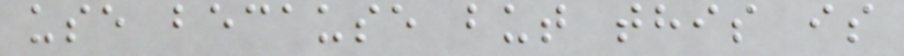use because but this is
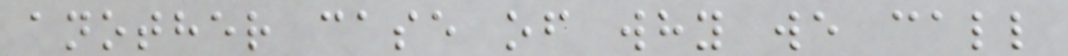another case of why we call
